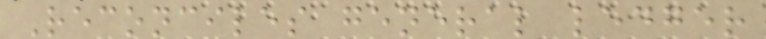Reconciles general ledger
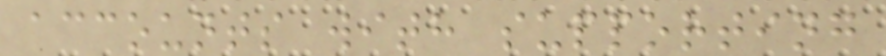accounts with supporting
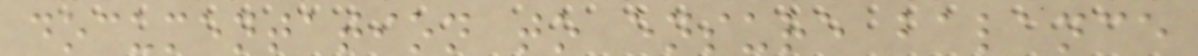documentation to ensure balance
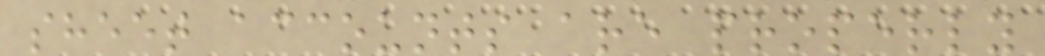sheet accounts are properly
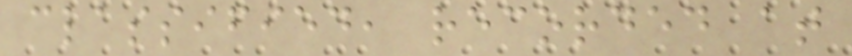classified, recorded at
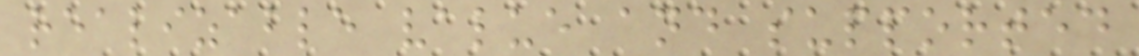realizable value and supported
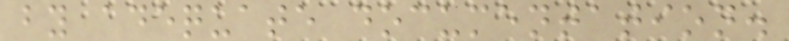by adequate documentation.
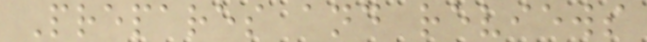Prepares and reviews
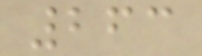263
